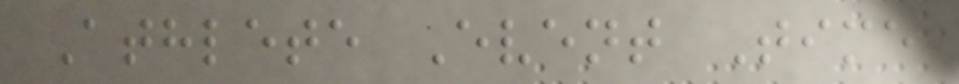Athlete Event Time
